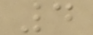4
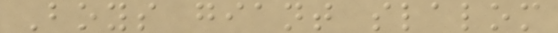Boys giant slalom
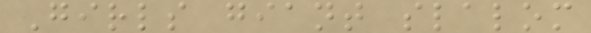Girls giant slalom
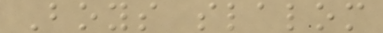Boys slalom
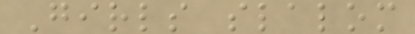Girls slalom
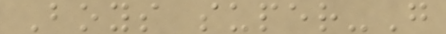Boys super-G
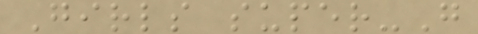Girls super-G
